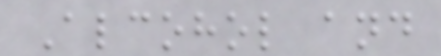Alcohol and
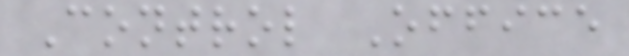Control Office
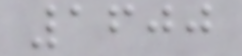1600
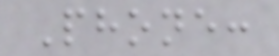Phone:
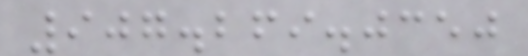907.269.0350
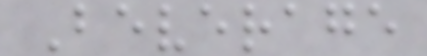Beverage
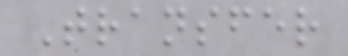Transfer
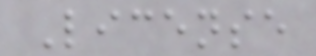License
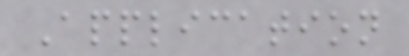Application
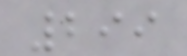299
